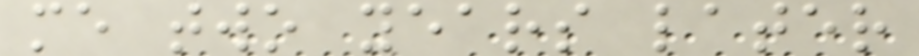me two years later
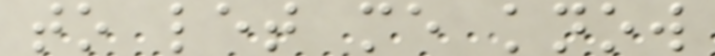to let me know
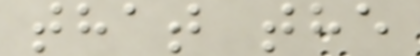that the
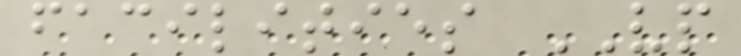facilities VP
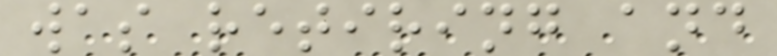was retiring and
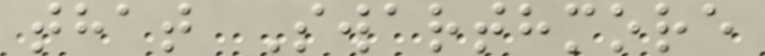that Swarthmore
